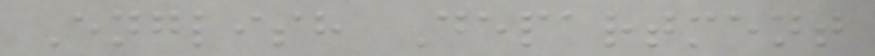English Department
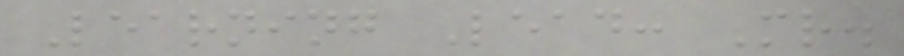Learning Lead: Mr.
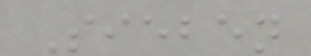Sieben
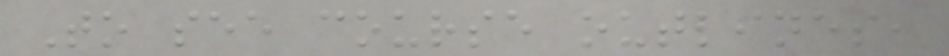To see course outlines,
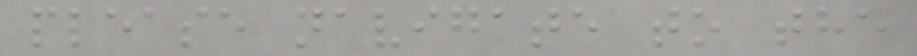please navigate to the
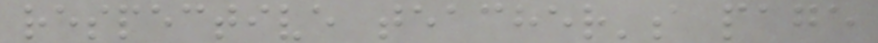respective teacher's page
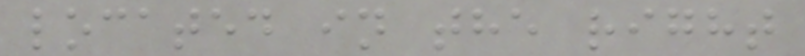located in the right
